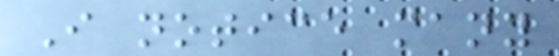I notice many
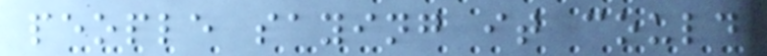people saying it could
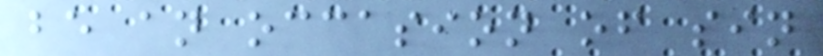be an occasion of sin
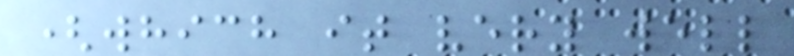(which it very well
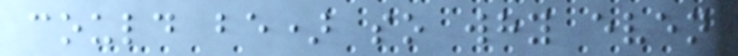could be) so why even
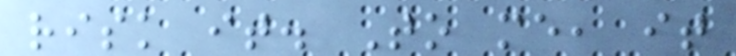risk it. To me, it
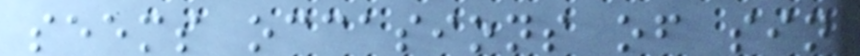seems occasions of sin
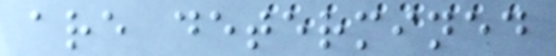are determined
